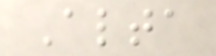Alta
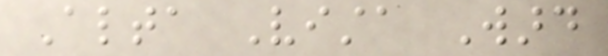Alta Vista Ward
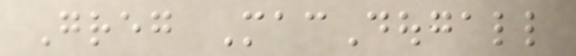Greg MacDougall
